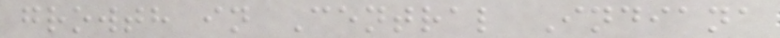growth in Central Indiana
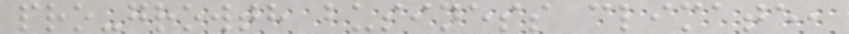pro-growth business climate,
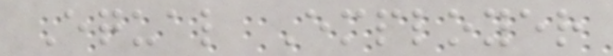Equal Employer
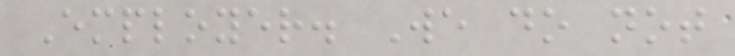Employer. We do not
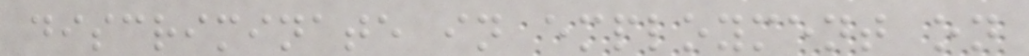discriminate in employment on
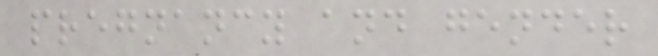pregnancy and gender
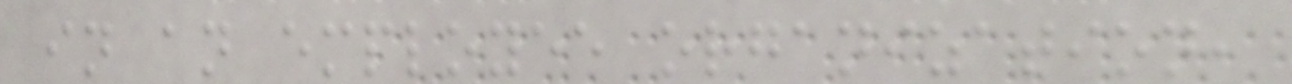in an employee organization,
